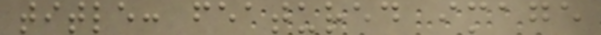title: featured image
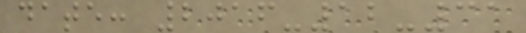date: 2016-12-31
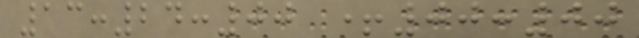13:24:00 +00:00
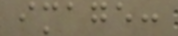image:
